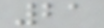21
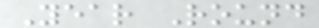Year Round
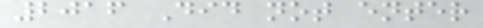2016 Did not enter
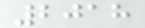2018
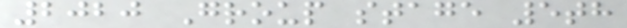2020 Group stage 5th
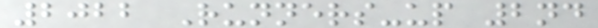2022 Runners-up 2nd
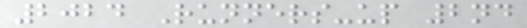2024 Runners-up 2nd
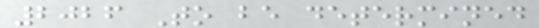2026 To be determined
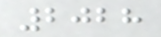2028
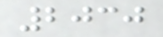2030
